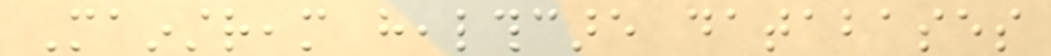Mainstream healthcare databases
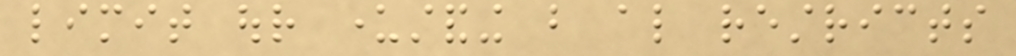limit our understanding but also restricts
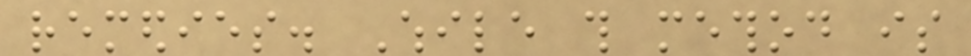remedies. While this method is
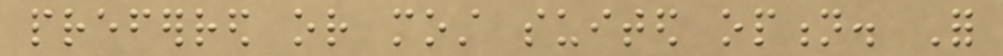preferred or most suited option. For
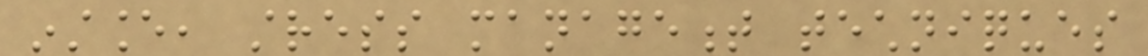instance, stress management techniques
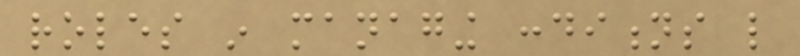roles in managing conditions like
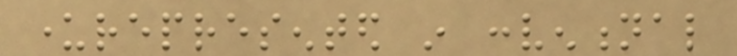underrepresented in conventional
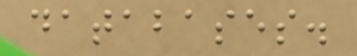databases.
